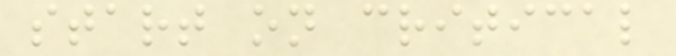start on critical
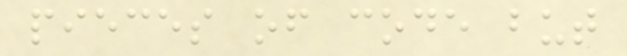pieces of code but
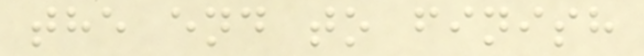the end to finish
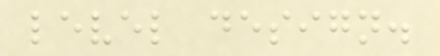level design.
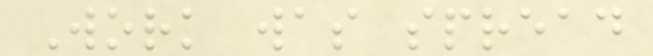Work was spread
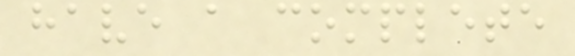have a complete
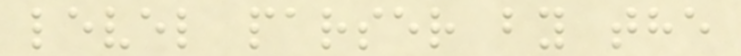level parser by the
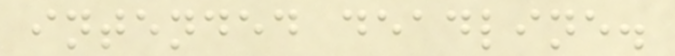intended deadline.
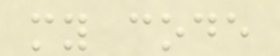my code
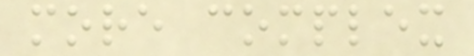more complex
